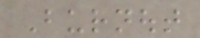Burnout
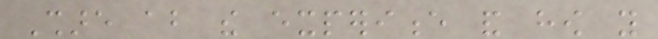Share about the experience and how you
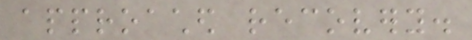approached recovery.
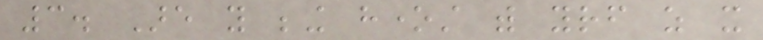3. Are you being honest with yourself as it
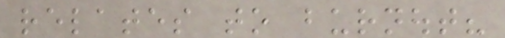relates to burnout?
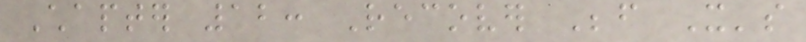Chapter 12: Recover Before It's
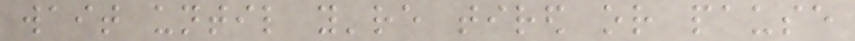wait until you're tired or pause
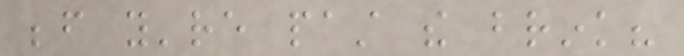before you're past the brink?
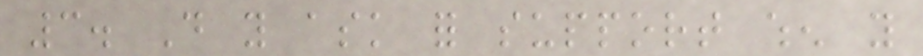3. Do you ask for support when you
